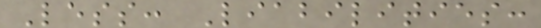Less: Liabilities:
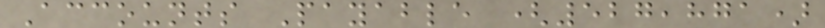Accounts Payable (527,871)
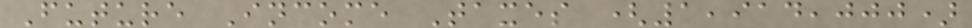Future Income Taxes (1,914,000)
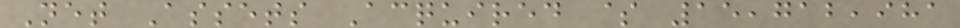Net Assets Acquired $ 15,712,981
